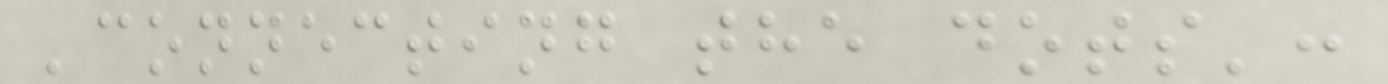'connecting the dots':
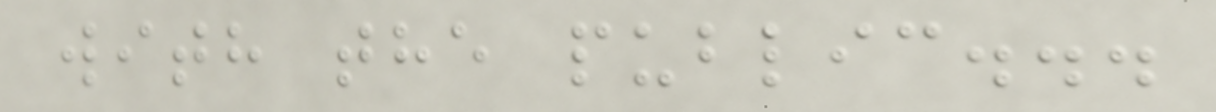with the public...
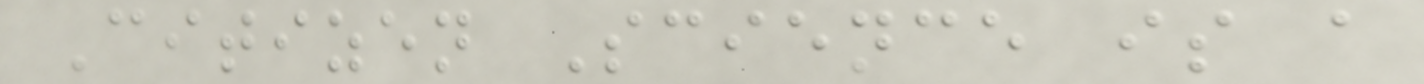Citizen Science is a
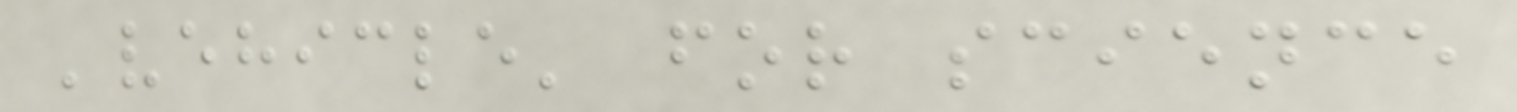'vehicle' for science
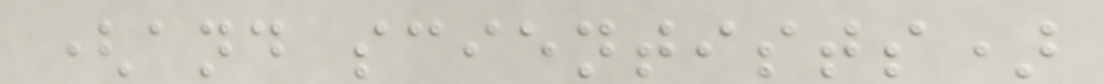(and scientists)
